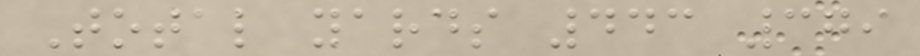Total yards 443 379
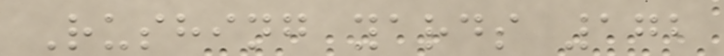Rushing yards 172
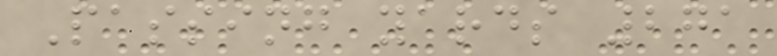Passing yards 271
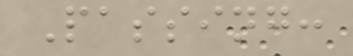Passing:
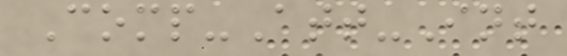Comp-Att-Int
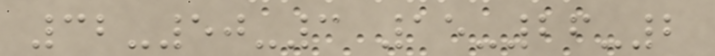32-50-3 15-26-2
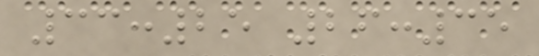33:25 26:35
